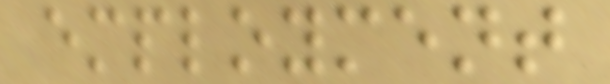employment
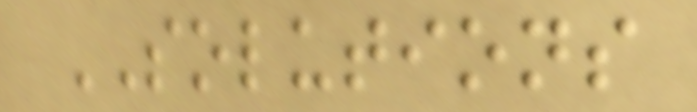SOLUTIONS
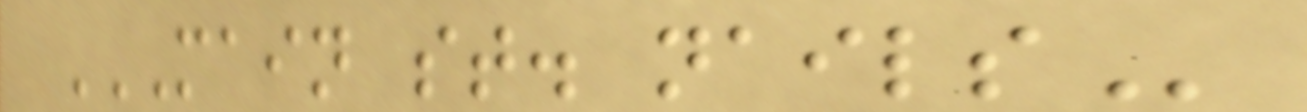MAIN ST. NAILS
